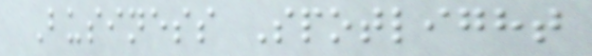Business Spotlight
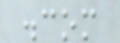.com
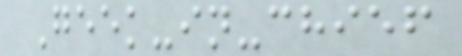Geek-in-chief
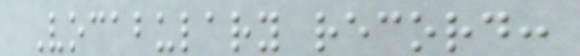Vocabulary record:
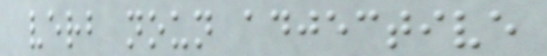verb noun adjective
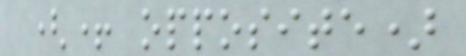(+ opposite)
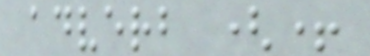adverb (+
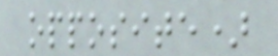opposite)
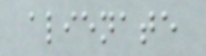alienate
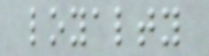loyalty
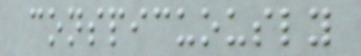conspicuously
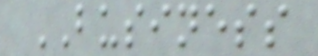BUSINESS
